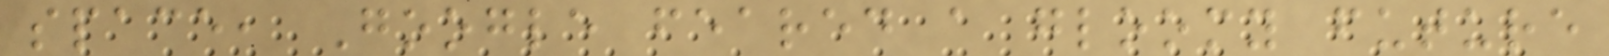space, Google feared a gloomy future
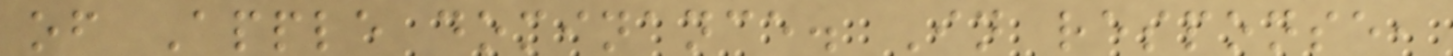of Apple dominance. In response,
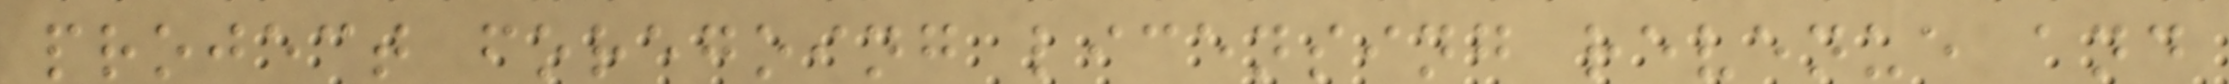project foregoing licensing revenue and
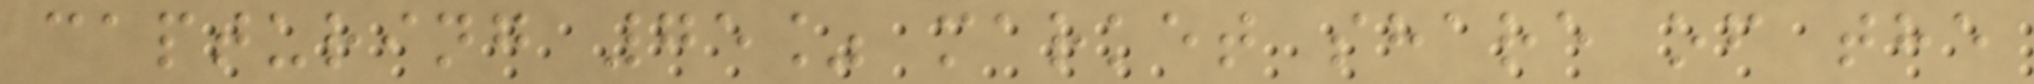capturing 75% market share of the
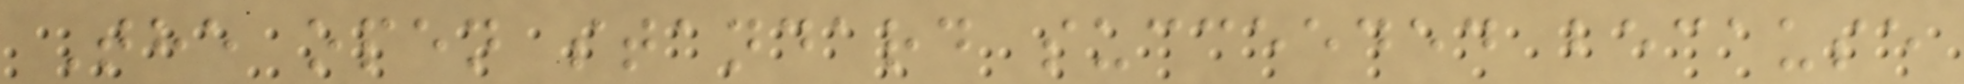The open standard succeeded because
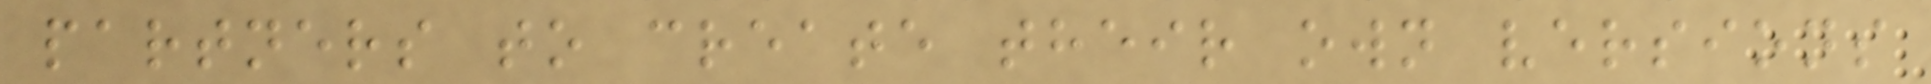partners to create their own versions
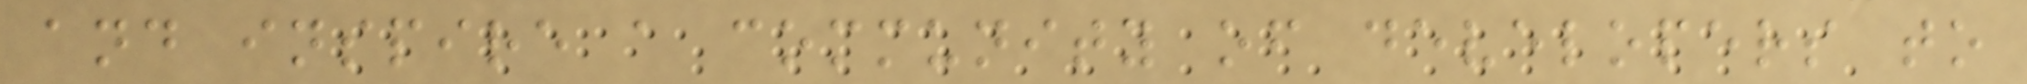and inspire a community of developers to
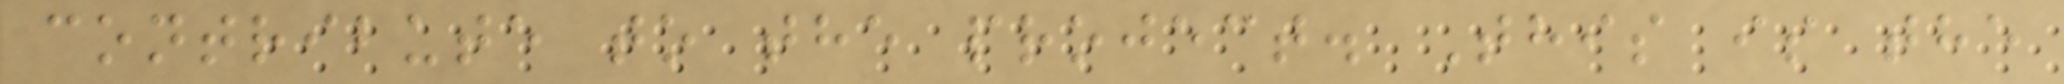contribute to the project. This is the
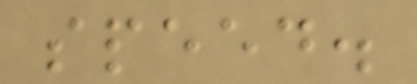speed.
